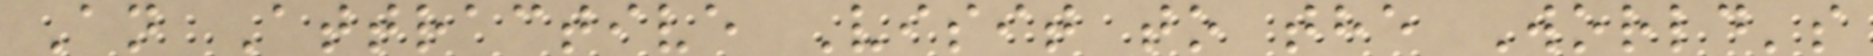An Attractive Visit to the World's
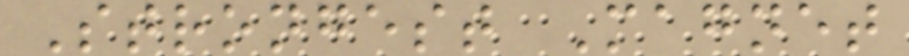Strongest Magnet
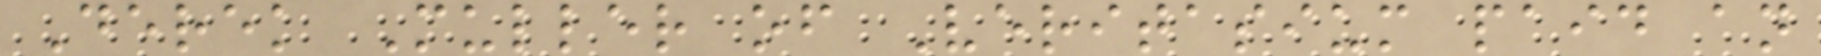Derek Muller of Veritasium paid an
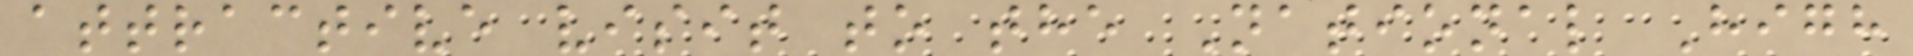attractive visit to the National High
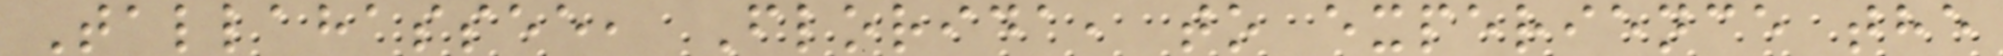Tallahassee, Florida, to experience the
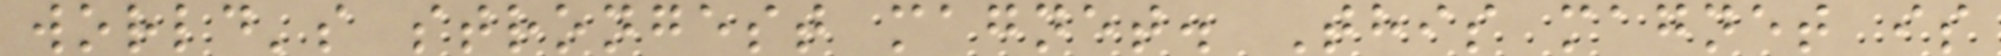world's strongest magnet. This magnet is
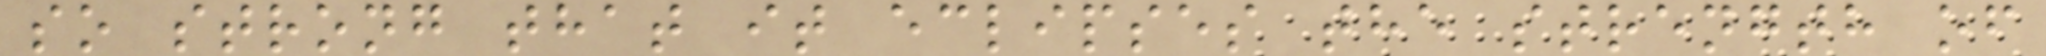so strong that it eclipses the strength of
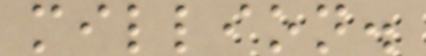million.
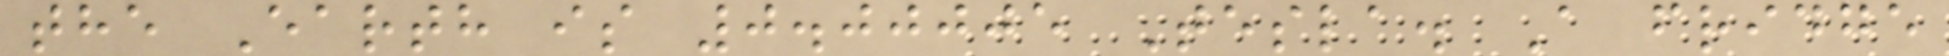the Earth is 0.00005 Tesla. A fridge
